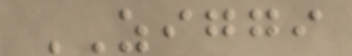ZIGGI
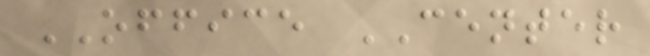OFFICE CENTER
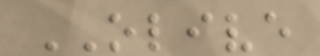OLIVE
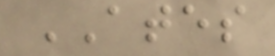ATES
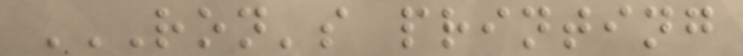RON'S PRINTING
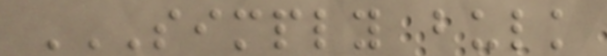SIMPLY BULK
